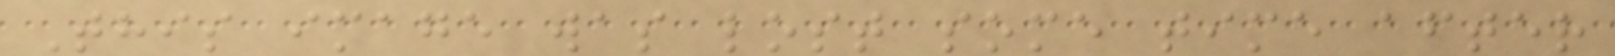This image was lost some time after
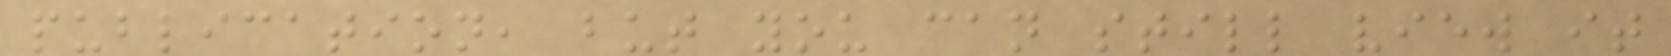publication, but you can still view it
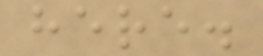here.
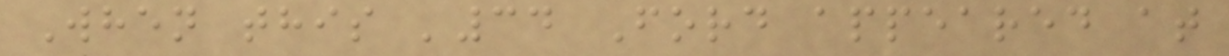When this '34 Ford appeared at
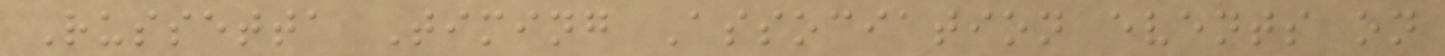Russetta Timing Association events on
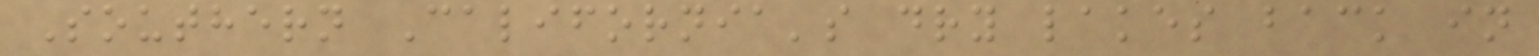Southern California's dry lakes back in
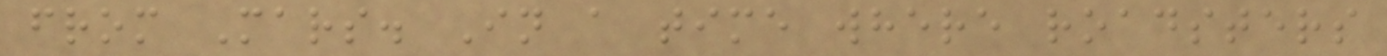from Mars. In a time where roadsters
